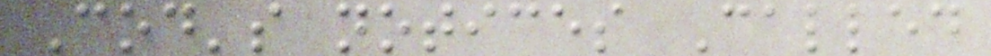Cod's notices Called
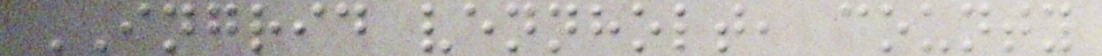INGRID vennholt, county
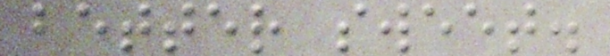better sweet.
